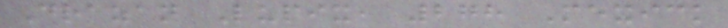Drazan Lupix, 278 Mexick
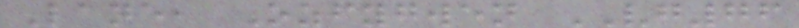Lane, Ozfygwen VG76
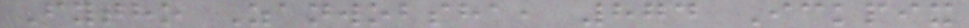Fytho Zanwobsha, 874 Ickpix
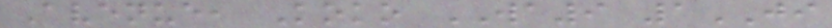Avenue, Koko WA9 1JI
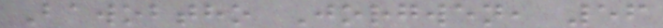Bawobtho Jorgwen, 56
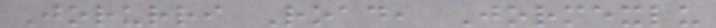Jorurri Road, Jormexlu
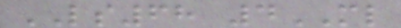LS68 4ML
